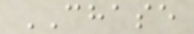CHASE
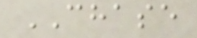CHASE
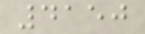4150
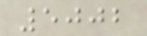5002
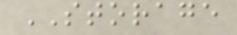STORAGE
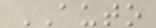AUTO
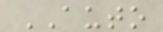AUTO
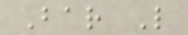Bar L
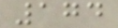174
